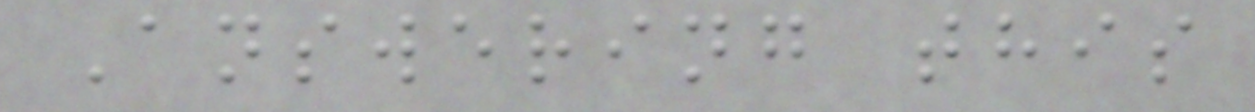Answering this
